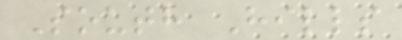South Hills
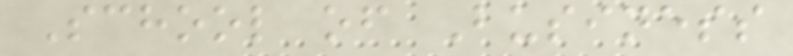School of Business
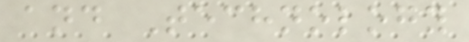and Technology
